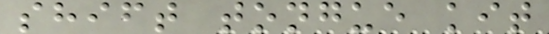shift tongue kit
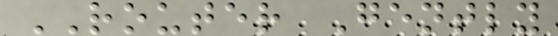ROUTER Gently
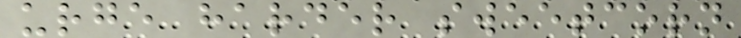urge harder sweetcorn
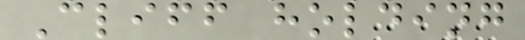Cliff holding
